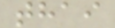thai
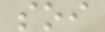soi
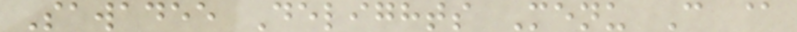Sawadee Delights Menu C @
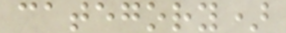category)
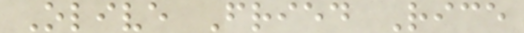Olive Fried Rice
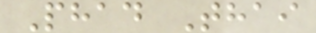Phad Thai
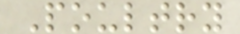Poultry
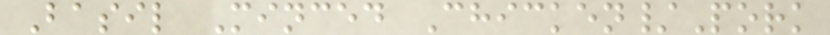Basil Minced Chicken/Pork
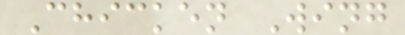Chicken Wing
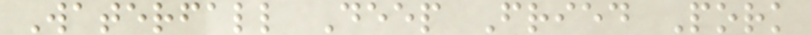Waterfall Deep Fried Pork
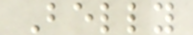Belly
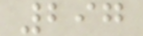297
